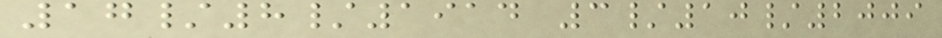17/8/1914 3/10/2009
